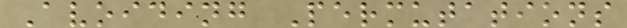Avoiding Permutations
